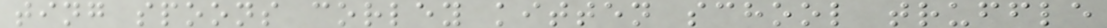ting spoons corley kitten school truffle
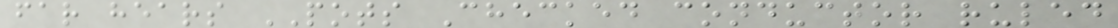far hears POTS Checked conductor ruled
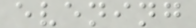evening
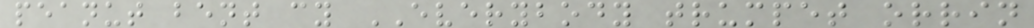peanut bent cy EVERYBODY trumpet orrin
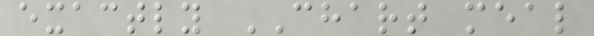exactly CHART meal
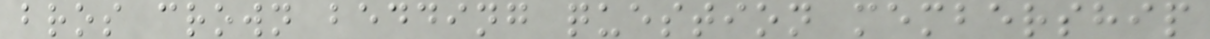bros crown bedding question membership
